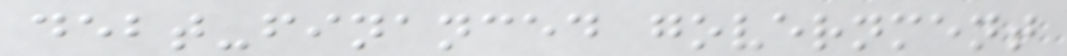debt-financed government
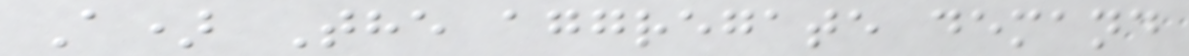A) The aggregate demand
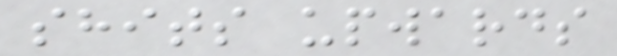shits upwards
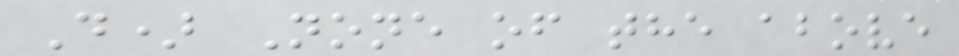D) None of the above
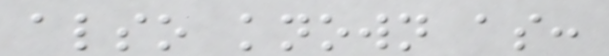also known as:
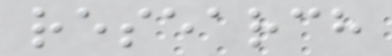research
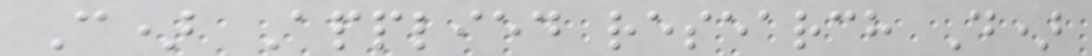C) Applied research D)
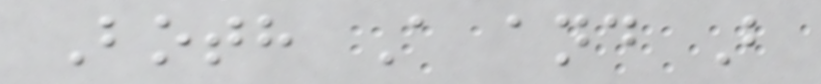Both A and B
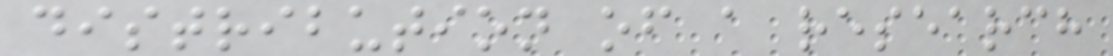distribution of a research
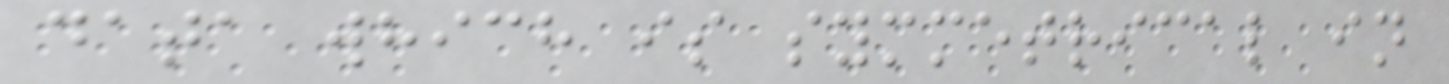data which is symmetrical in
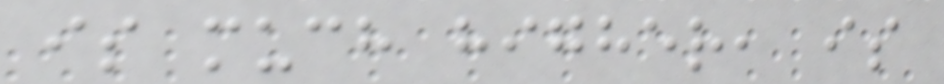is much higher, is
